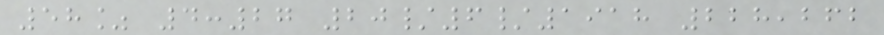58% 4:27 20/6/1918 228,262
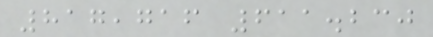817,716 611.230
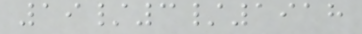19/3/1918
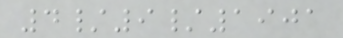4/9/1901
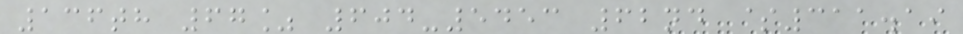136th 67% 604-5453 62nd $311.19
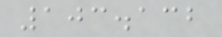103.132
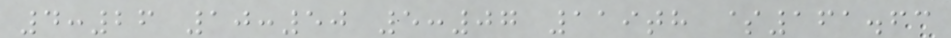4:26 10:50 5:07 119th $161.63
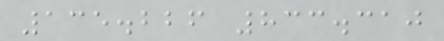135.226 833.310
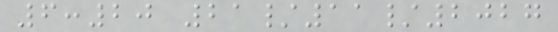6:20 21/11/2027
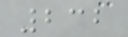232
